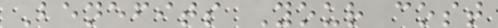Benefits Your cost
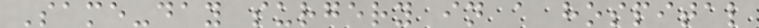Same-day surgery in a hospital
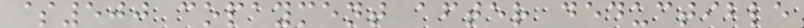$500 copayment after deductible
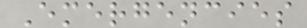Emergencies
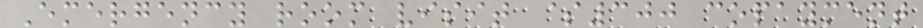Emergency room visit $300 copayment
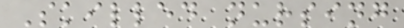Skilled nursing
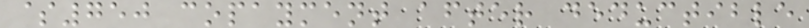$750 copayment after deductible
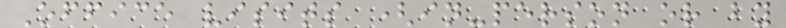Office visits (in-person or by
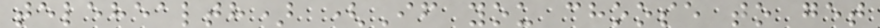telehealth) (If you choose to get
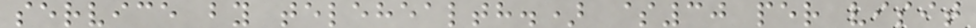service by telehealth.) $30 per visit
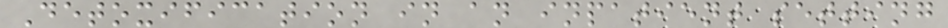Detoxification in an inpatient setting
